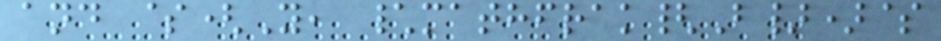and $(Y, \mathfrak{B})$
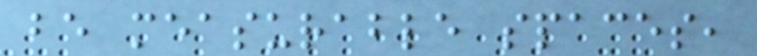be measurable spaces,
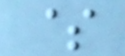$
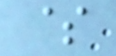$
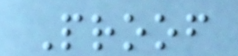Proof
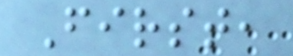First,
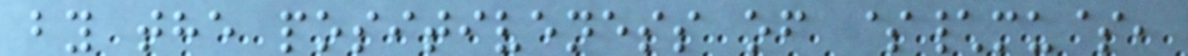by the positiveness of $\mu$,
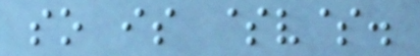so is $v$.
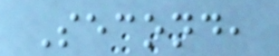Second,
